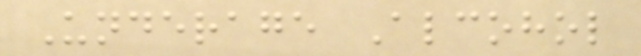Underage Alcohol
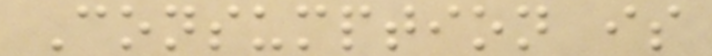Consumption is
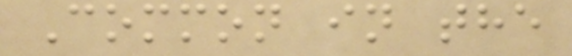Common in the
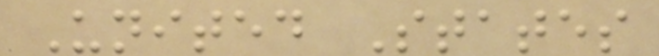United States
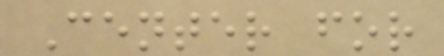Center for
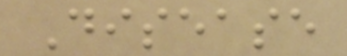Disease
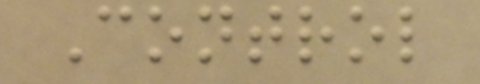Control
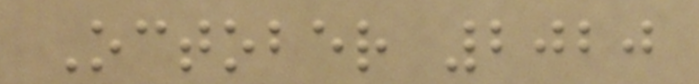October 2020
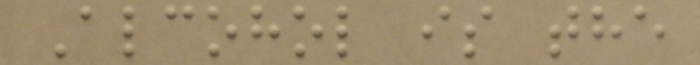Alcohol is the
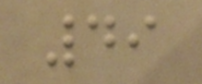49
